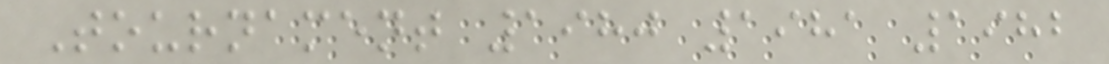Tournament 1980 1981 1982
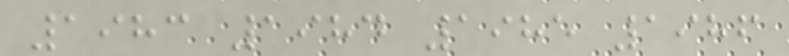1983 1984 1985 1986
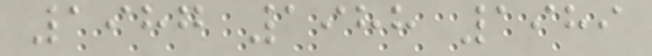1987 1988 1989
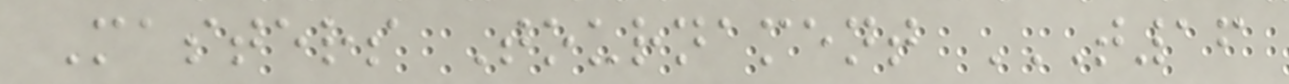Masters Tournament T16
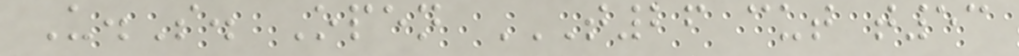U.S. Open T26 CUT T53
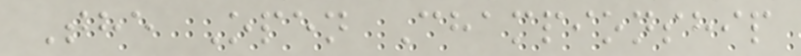The Open Championship
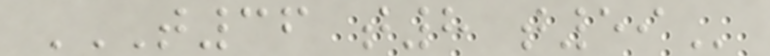T36 T8 T59
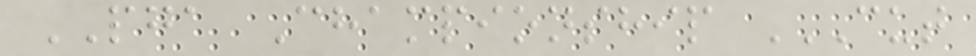PGA Championship CUT
